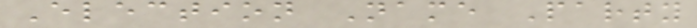Election Name Party
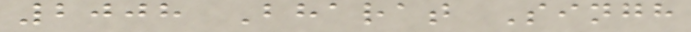2008 Bharat Singh
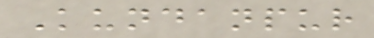Kundanpur
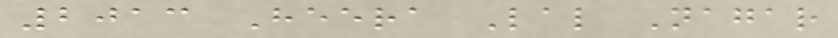2013 Heera Lal Nagar
